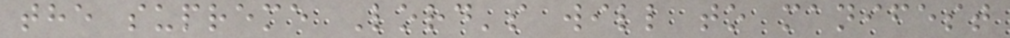the supreme Lord's will to manifest
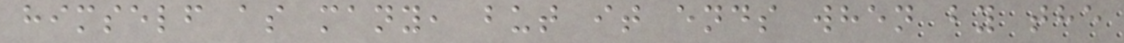himself as many, but it ends when by the
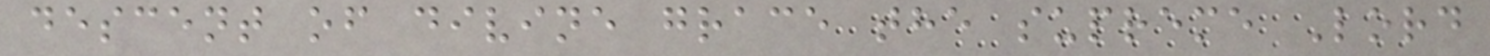descent of divine grace the supreme Lord
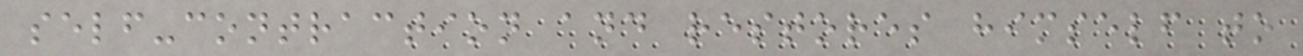self-contraction and restores himself to
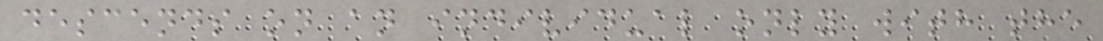descends on an individual only with the
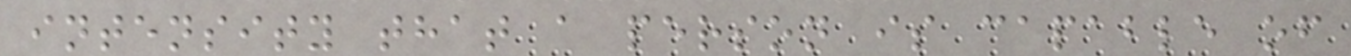intensity that a person is capable of
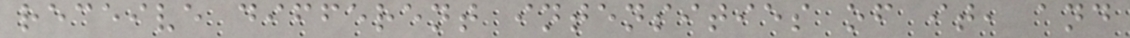receive different intensities of it, and
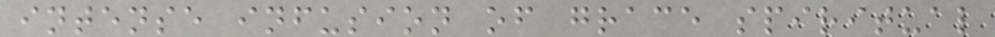intense infusion of grace spiritual
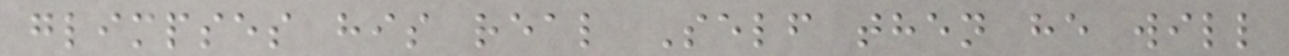glimpses his real Self then he will
